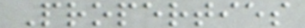Properties
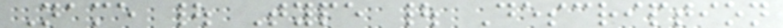Name | Type | Description
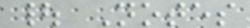| Notes
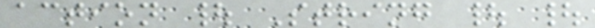action | String | |
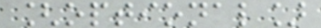[optional]
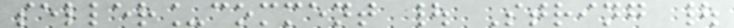seller_comment | String |
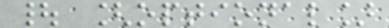| [optional]
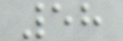58
